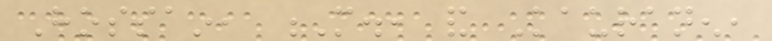Hossain, M., and Kauranen,
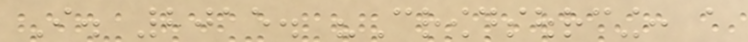I. 2015. "Crowdsourcing: a
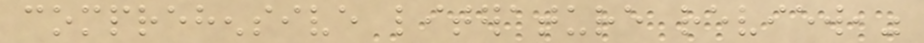comprehensive literature review,"
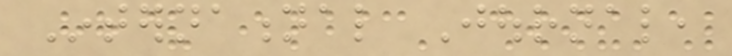International Journal,
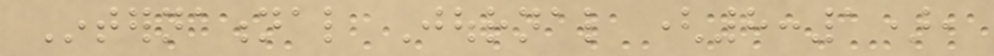International Journal (8:1),
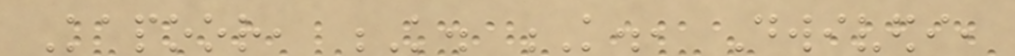Kapoor, K. K., Dwivedi,
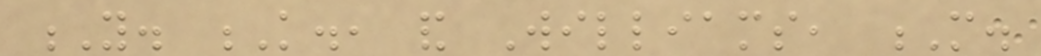Y. K., and Williams, M.
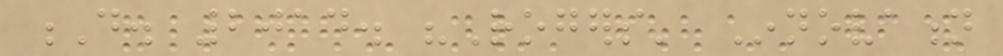D. 2014. "Rogers' Innovation
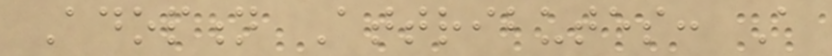Adoption Attributes: A
